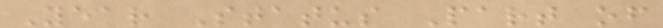Year Status Part of
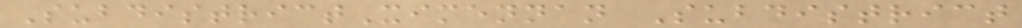SubdistrictXimennan Subdistrict
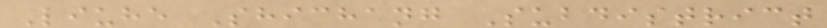Liuhe Shichang Subdistrict
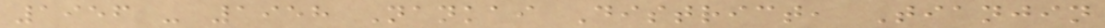1956 - 1958 Nankai District, Tianjin
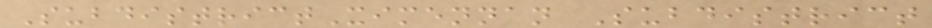SubdistrictXimennan Subdistrict
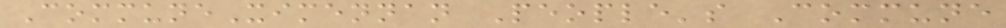CommuneXimennan People's Commune
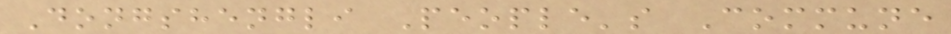Dongshengli People's Commune
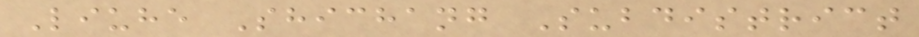Liuhe Shichang Subdistrict
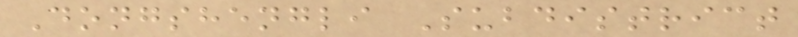Dongshengli Subdistrict
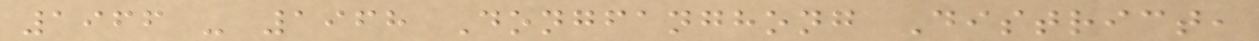1966 - 1968 Dongfanghong District,
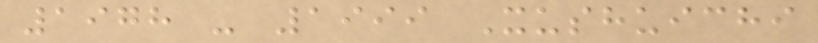1978 - 1999 Xushuichi
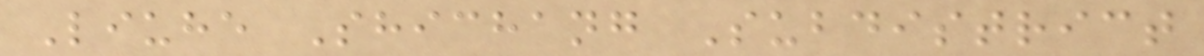Liuhe Shichang Subdistrict
